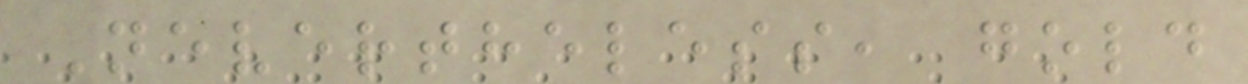Nevertheless, gold
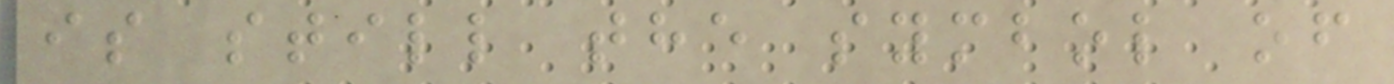is still the symbol of
